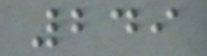249
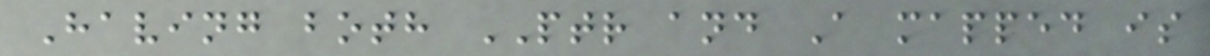Having both PTR and A mapped is
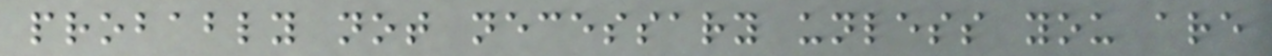probably not necessary unless you are
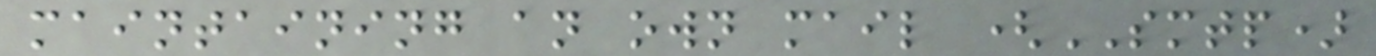maintaining an own mail (SMTP)
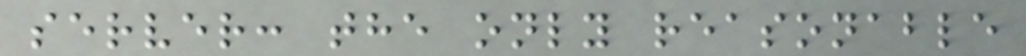server: the only reasonable
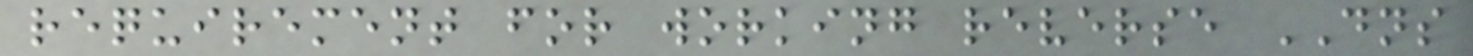requirement for working reverse DNS
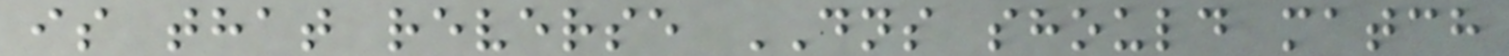is that reverse DNS should match
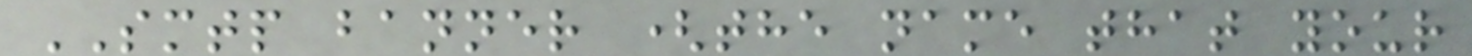SMTP banner (the name that your
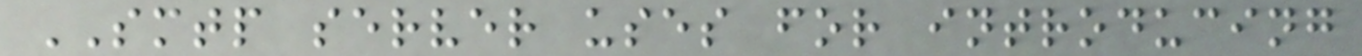SMTP server uses for introducing
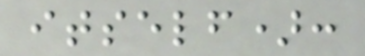itself):
